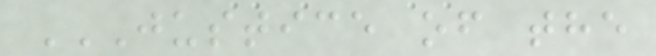JUSTICE OF THE
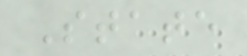State
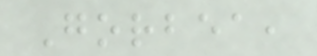Gorbea,
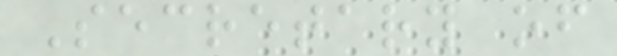Secretary of
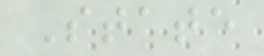State
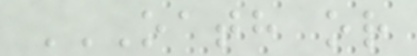OATH OR
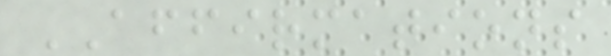AFFIRMATIONS
